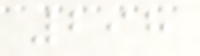298
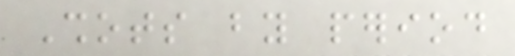Shots by period
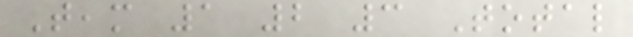Team 1 2 3 Total
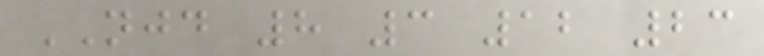NJD 8 3 12 23
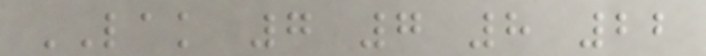LAK 7 7 8 22
